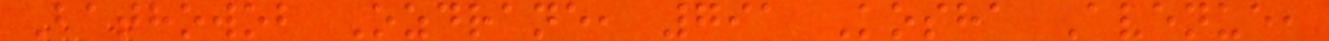Bathowob Ozdrane, 791 Kosha Avenue,
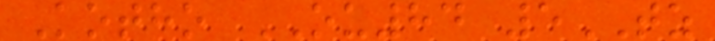Kotho OU84 5TZ
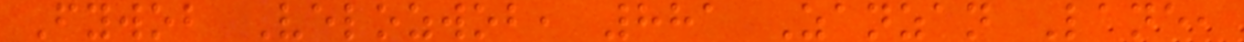Fywob Velozwob, 881 Zanzan Lane,
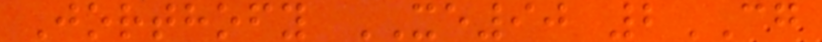Jorthofy XE90 2CG
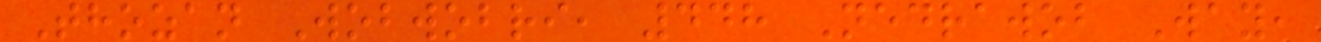Thozan Wobwobri, 448 Nedrawob Way,
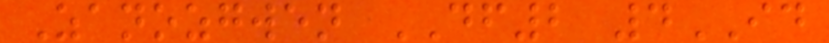Zanozgwen DF2 4ID
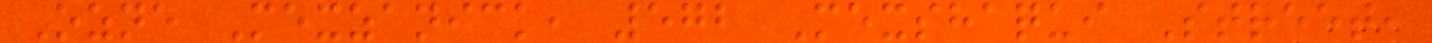Ozne Mexzanick, 572 Mexshaqui Street,
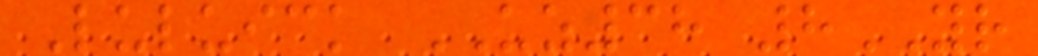Luluick UZ38 8YR
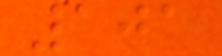101
